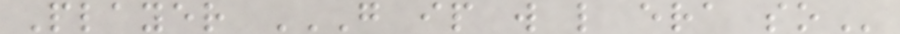Player G IP W L ERA SO
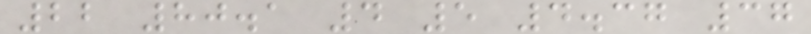22 80.1 4 5 4.37 37
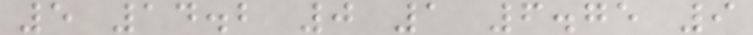5 14.2 0 1 6.75 9
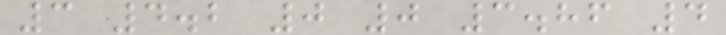3 4.2 0 0 3.86 4
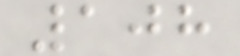108
